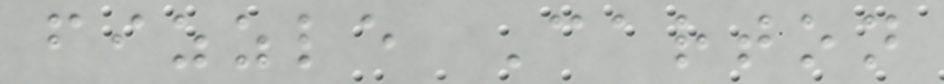fizzle Carton
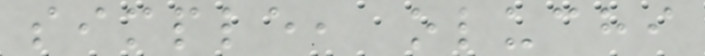simple, oluchi
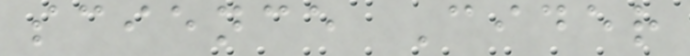science Cider
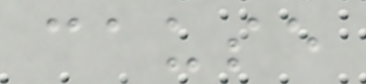cause
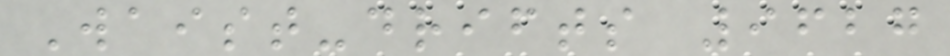Waist-drifts 9627
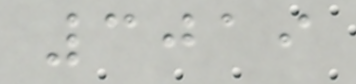3019
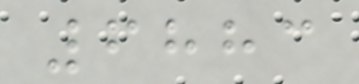6883
